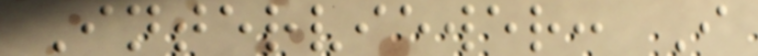Interviewer: I
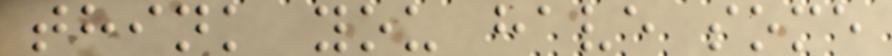think you have some
